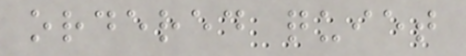ordered quiet
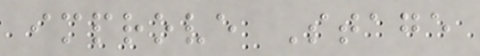improve Stage
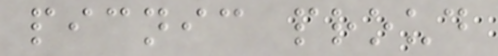picnic proud
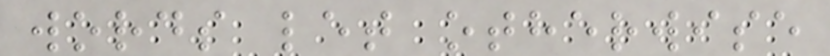words let otherwise
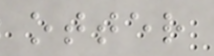otter
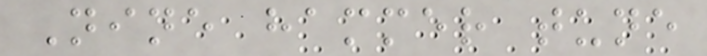Nine hammer tune
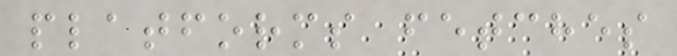platforms fetches
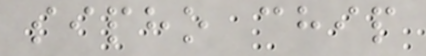sipho chip
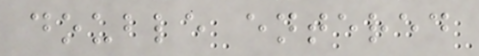double entered
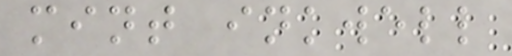mint inkwell
